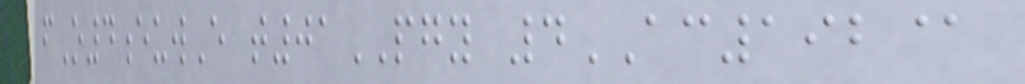fO4euwE t01PGY 4AC192@
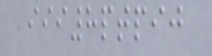iii8ptpij
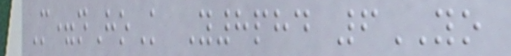M=nHoK Y8phd 6YO
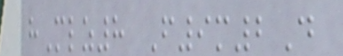hMlz8 F9m2D
